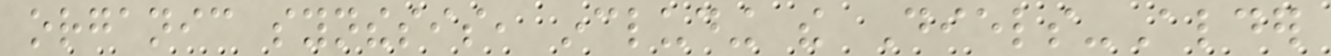organic synthesis, including the Diels-Alder
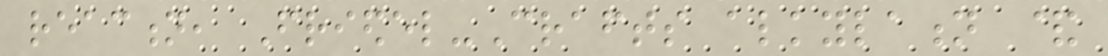reaction, Friedel-Crafts alkylation &
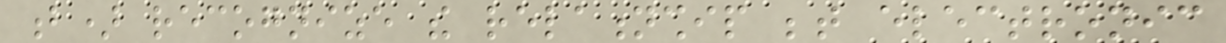b) recognize the relationship between electronic
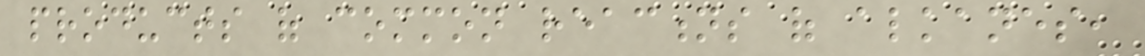products of common reactions of alkanes,
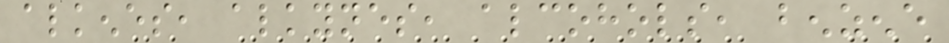alkenes, alkynes, alcohols, benzene
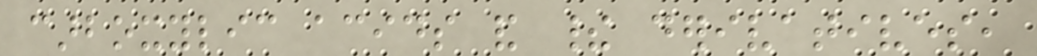carboxylic acids and their derivatives,
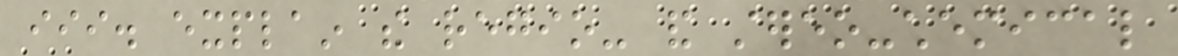iii. explain the regio- and stereo-chemical
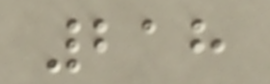218
